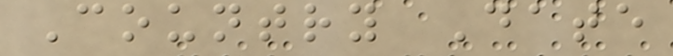Country Date
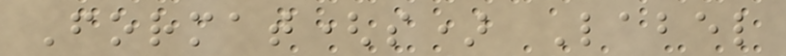Format(s) Label
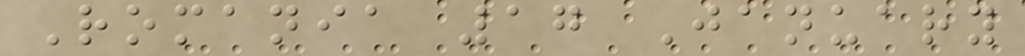Romania 17 January
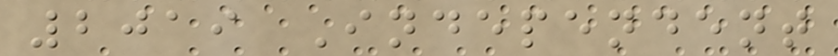2019 Independent
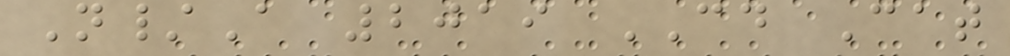N/A 2019 CD Cat
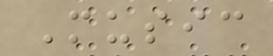Music
